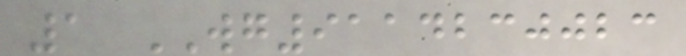1 WG9114230023
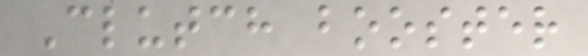Clutch booster
